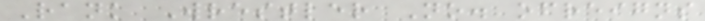Rank Wrestler No. ofreigns
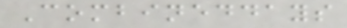Combineddays
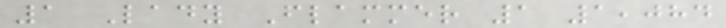1 Lady Flammer 1 1,084
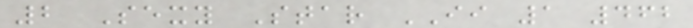2 Sexy Star II 1 462
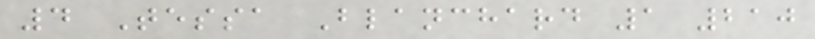4 Tessa Blanchard 1 210
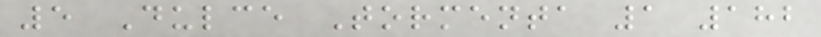5 Dulce Tormenta 1 182
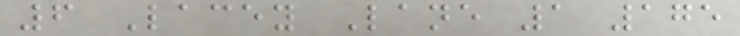6 Lacey Lane 1 175
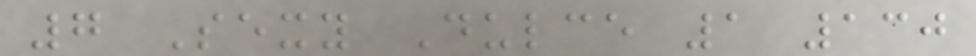7 Sexy Dulce 1 130
